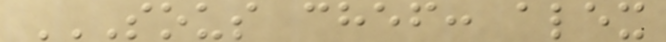SOUS CHEF: ALEX
